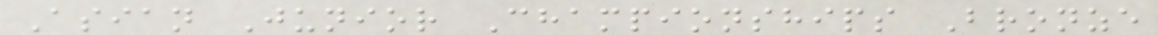Asian Junior Championships Bronze
